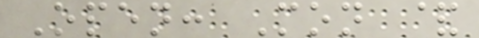Open: Mon &
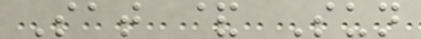Sat & Sun
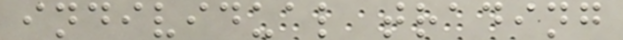individual trading
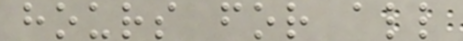hours for all
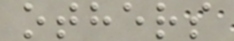others
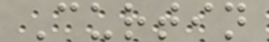Curtin
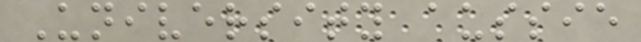University aussie
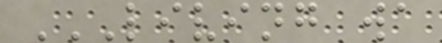LIVING WA
